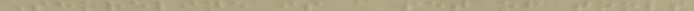Shoreline is a set of tools
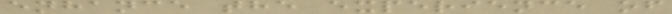enhance the experience of
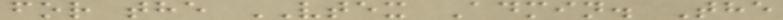for the VTEX Admin. The
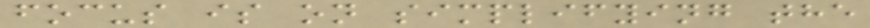focus is on simplifying the
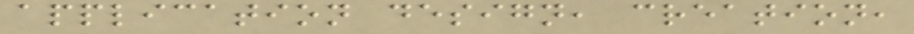application design, creation,
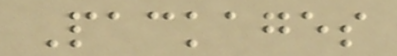Packages
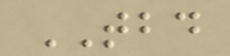TBD
